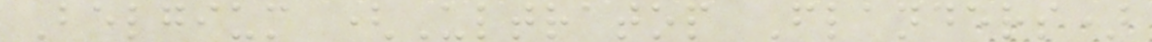Belgium (Ultratop Flanders)
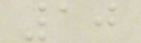10
